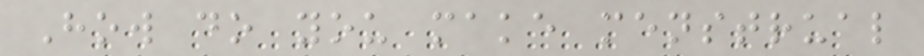How do you make menstrual
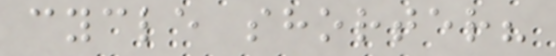cycle shorter?
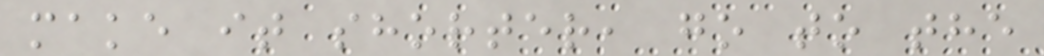make it shorter, go to the
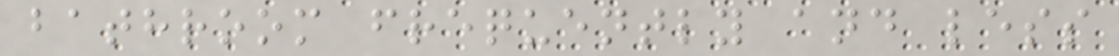bathroom frequently and less
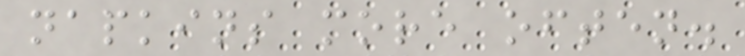napkins more often.
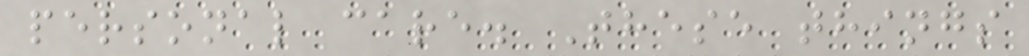personal care. These things
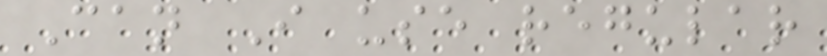Can I use regular
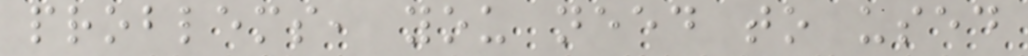problems, you need to used
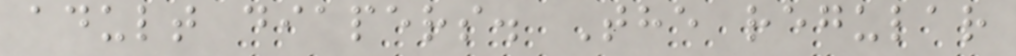adult diapers. The regular
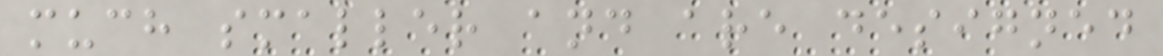much smaller and are designed
